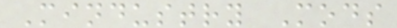Mindustry Mods
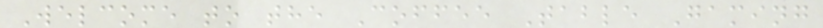Welcome to the Coffee Table Gaming
